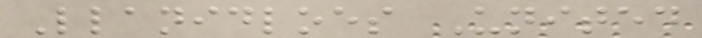Llanidloes United
